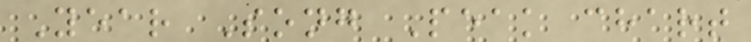Year Song Peak chart
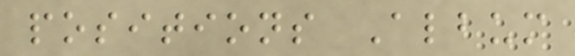positions Album
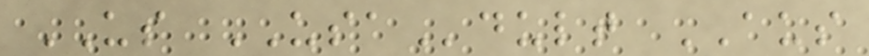US USAdult AUS
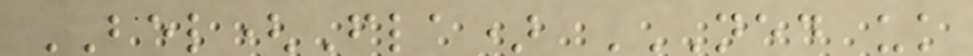BEL(Fla) NED UK
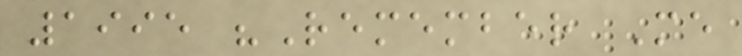1995 "Remember Me
